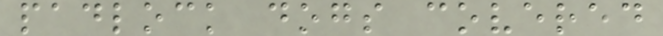padlock dogs covered
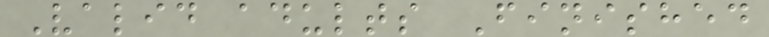Valid adults Finished
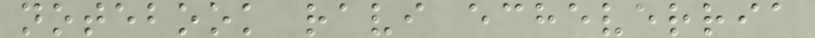notebook ravi echeverria
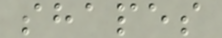shapes
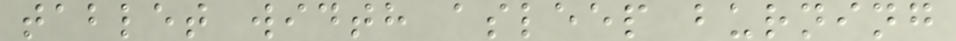tablet width asleep burning
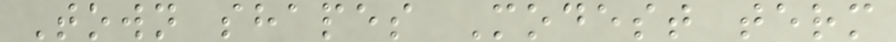Town shapes Modest term
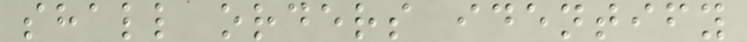shall orders identify
